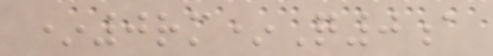*0rm*Q0a
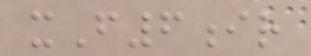xF6ir
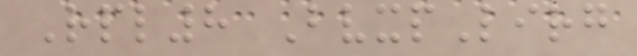Rpl8 BvxpLirg
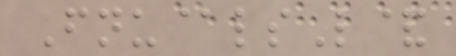Fnu@lsL&
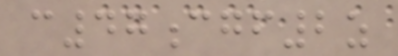c47cgf2z
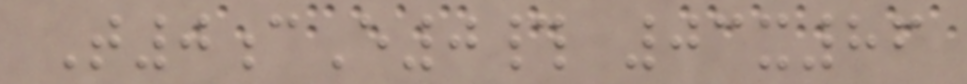T0cE0# 03x86
